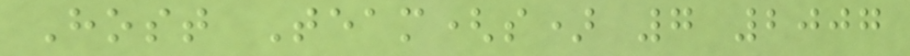Host Team(s) 7 2007
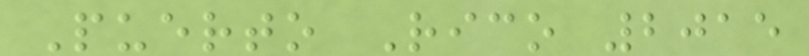Puerto Rico 2015
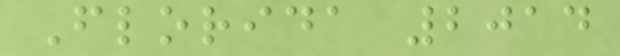Florida 2014
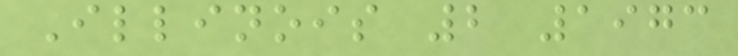Illinois 2 1973
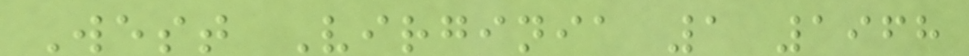West Virginia 1 1968
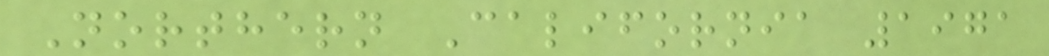Northern California 1971
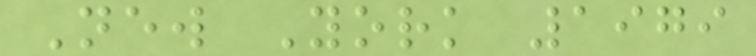New York 1979
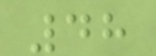48
